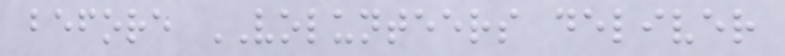before VOLUNTEERS deliver
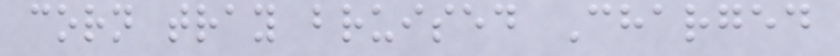corn tray bruised Charged
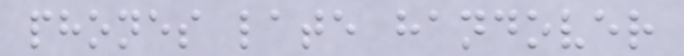phones late handover
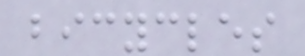bicycles
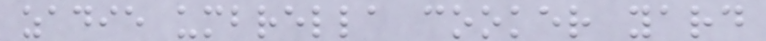zadie umbrella cooker yard
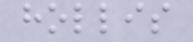hollis
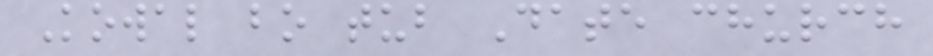Kowal bo tub Date church
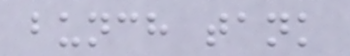bunch tank
